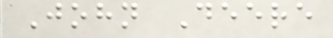John Deere
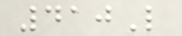410L
